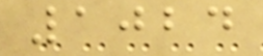1024
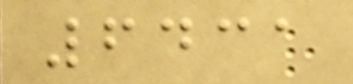6431
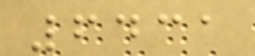6431
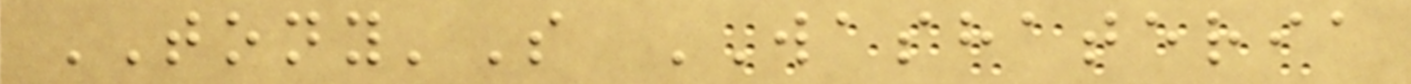TONY'S WASHATERIA
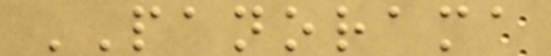PANORAMA
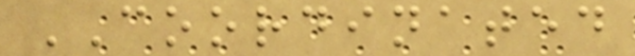COORDINATED
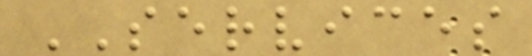SERVICES
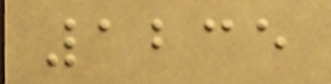1235
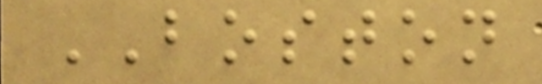BOSTON
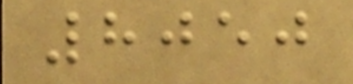8050
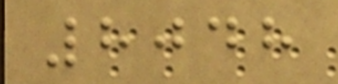8048
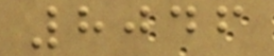8046
